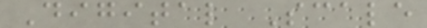Digital Scale
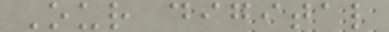Our digital
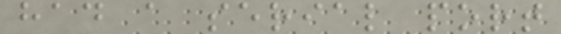had a serial port
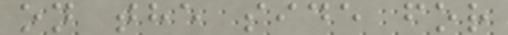on the side for
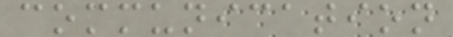communication
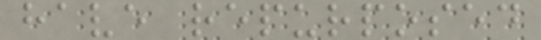have repurposed
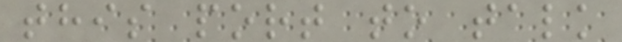this port to talk
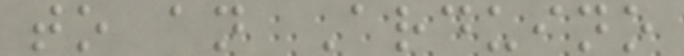to an Arduino
